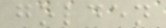golden
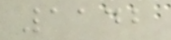1142
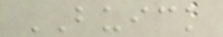BUICK
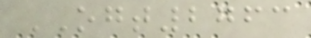OGT2763
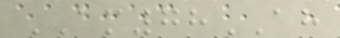AM78AH
